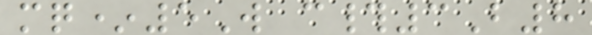mq*5W c#3B8
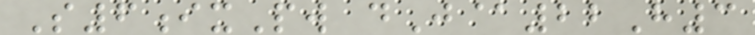S6ixPw dJ@22H3
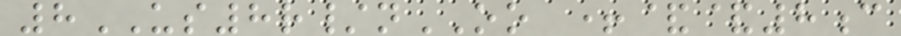8US8r/nOO +&&8c
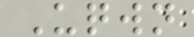Uqwn
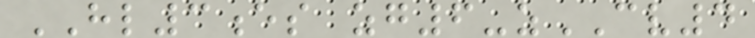HL3es zg6-zCV4
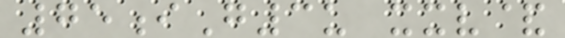75iG3u xxv&
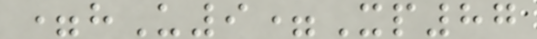=hU9=Xp87
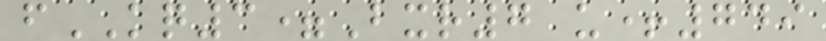fKQ3=Bxr7 u+749
